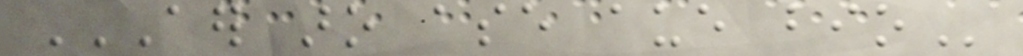AER ARO ASE AUE BIO
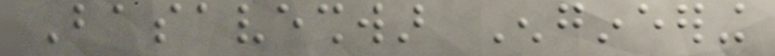Basaveshwar Engineering
